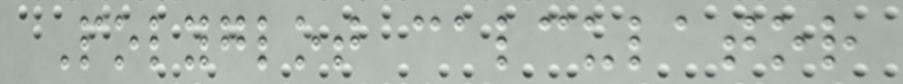Polyglot calculator
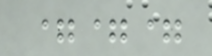===
